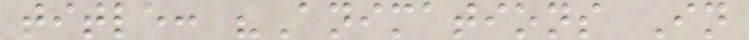title: "Animations In
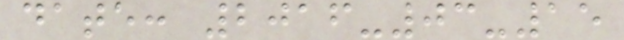date: 2016-03-15
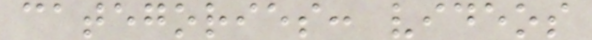categories: videos
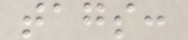tags:
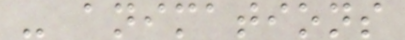- animations
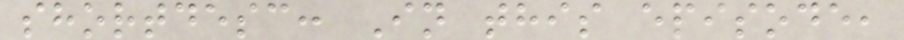shortdesc: In this episode,
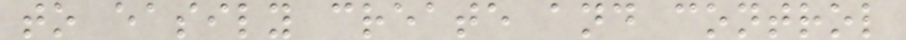to easily create and control
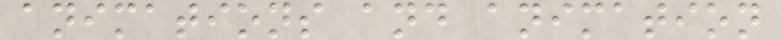animations and animation
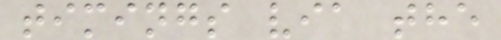timings via the
